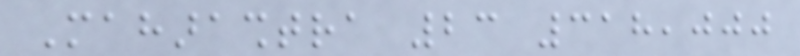Maharashtra 23 318,000
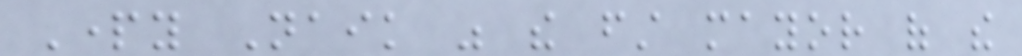Party Naik was the first mayor of the
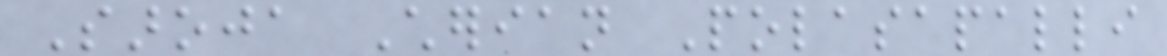Saroja Cherian Polasapalli
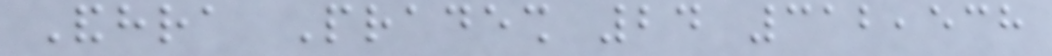Andhra Pradesh 24 312,538
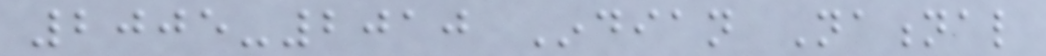2005-2010 Indian National
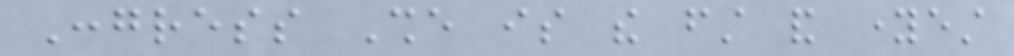Congress She is the first and youngest
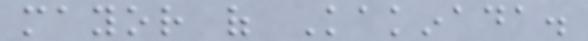mayor of Kakinada.
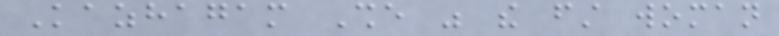Kazhagam She was the first woman
